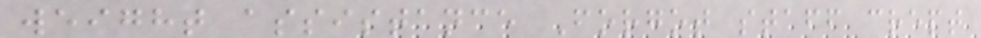weight assistance Forgot staff crept
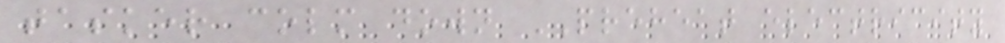tasker colm down PREHEAT electricity
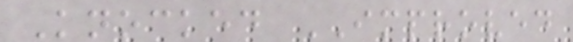Knocked IMPROVED
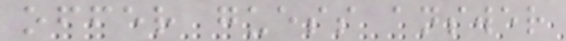offer guess answer
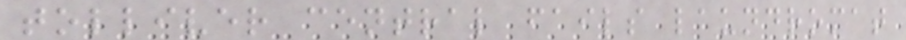tolliver central fails laundromat
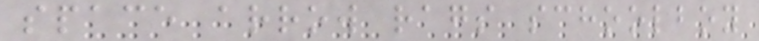space arrow rags schoolboy
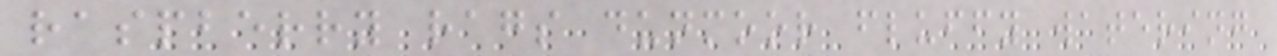raspberry rags dunmoor fluffy watering
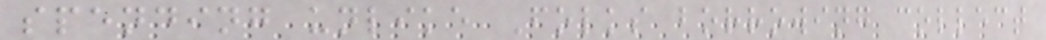spending unlike Folks borrowing collect
